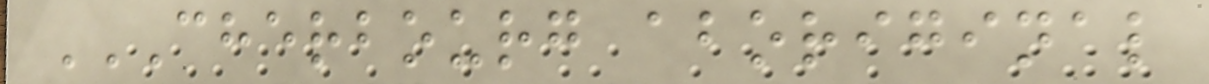CHERBOURG ABORIGINAL
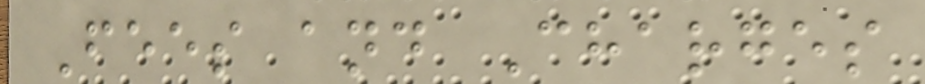Fees and Charges
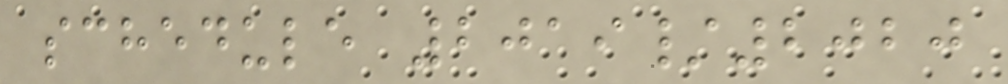schedule 2019/2020
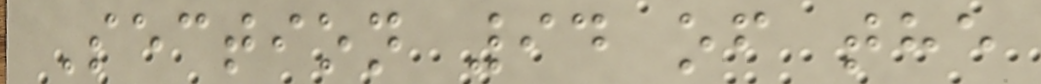Section 94 of the
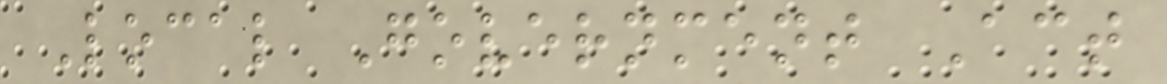Local Government Act
